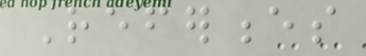References
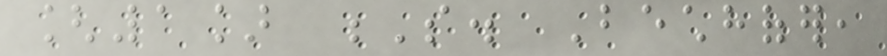[1] S. Bechhofer,
